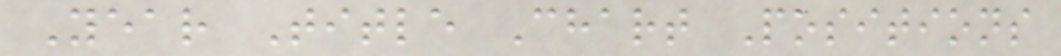Year Title Chart Positions
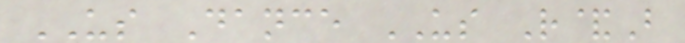US Dance US R&B
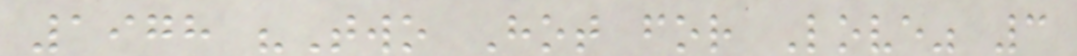1978 "Two Hot for Love" 3
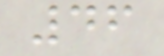46
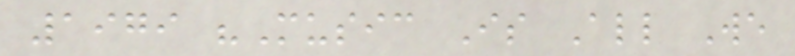1979 "Music Is All We
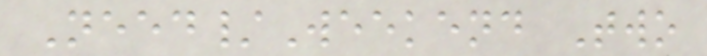Need/Weekend Two
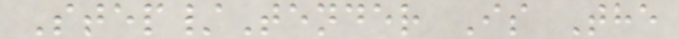Step/Tender Is The
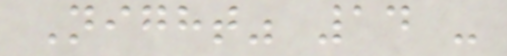Night" 14 -
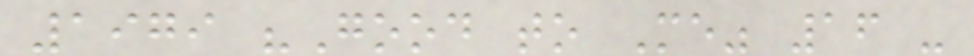1979 "Good to Me" 16 -
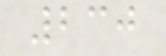230
